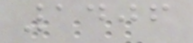1406
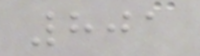801
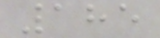185
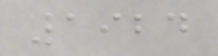1924
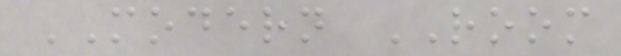MODERN ROOM
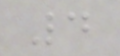4
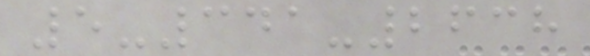5-341-2638
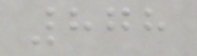878
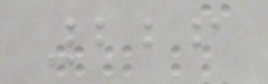226
